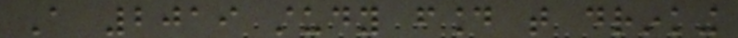A 2019 study found that drinking
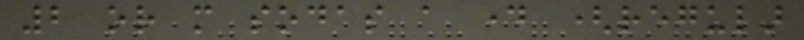2 or more sodas a day (regular
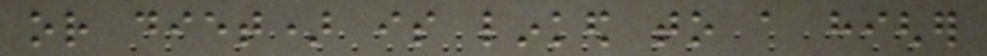or diet) is linked to a higher
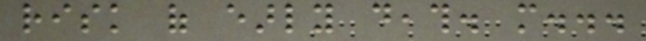risk of early death. more...
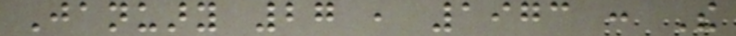January 27 , 1973 : The
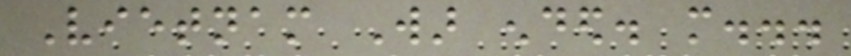Vietnam War ended. more...
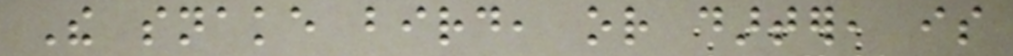The snake bird, or darter, is
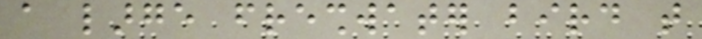a large freshwater bird that
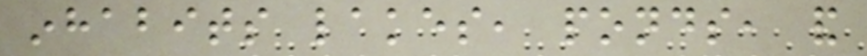inhabits lakes, ponds, and
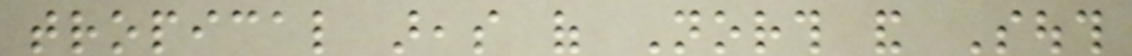tropical areas of North and South
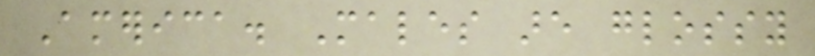America. Males are glossy
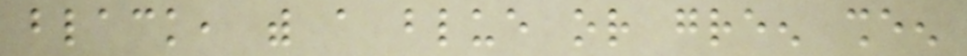black, with a blue or green sheen
